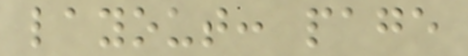layout: page
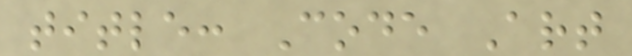title: Code Art
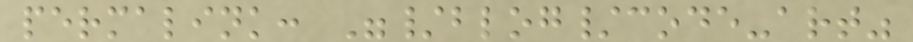permalink: "/blog/code-art"
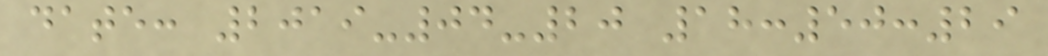date: 2019-04-20 18:50:29
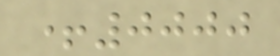+0000
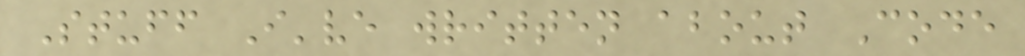Stuff I've written about Code
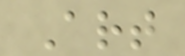Art
